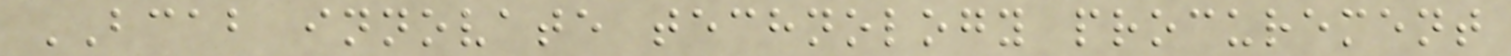BCAB innovate technology procurement
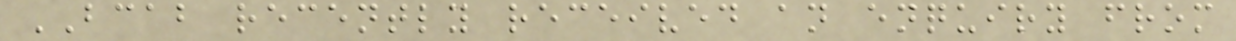BCAB recently received an enquiry from
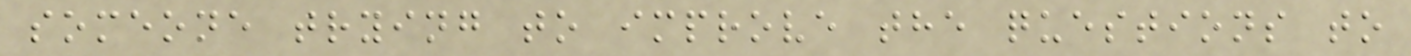someone trying to improve the questions to
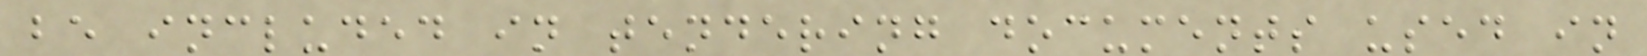be included in tendering documents used in
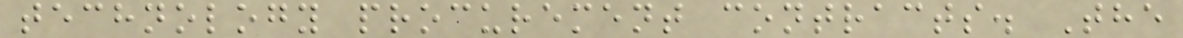technology procurement contracts. The
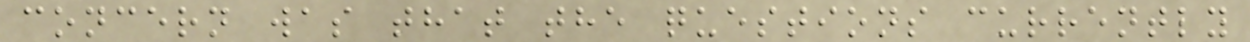concern was that the questions currently
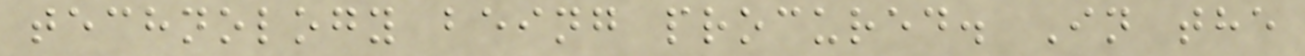technology being procured. In the
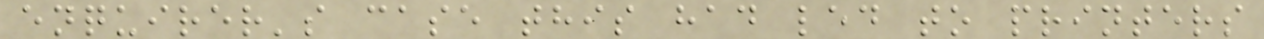enquirer's case this had led to printers
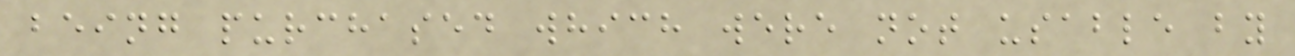being purchased which were not usable by
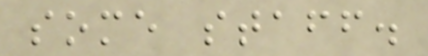some staff.
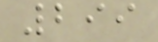299
